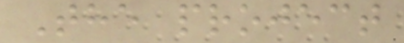The project
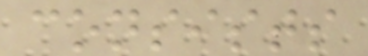consists
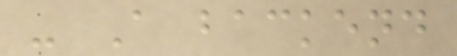- A backend
